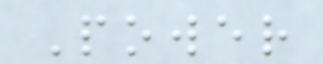Power
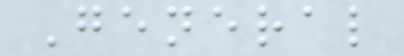General
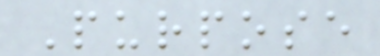Purpose
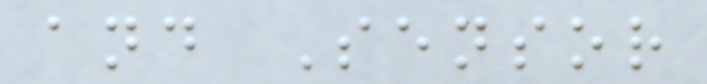and Sensor
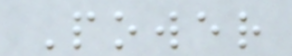Power
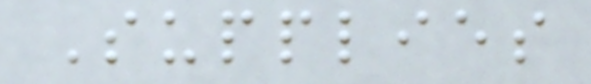Supplies
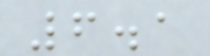6.1
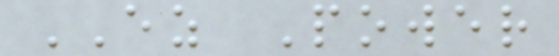EZ Power
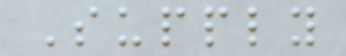Supply
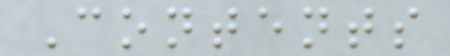Contents
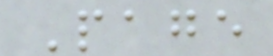Page
